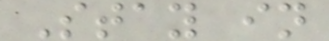Stay in
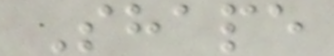Shape
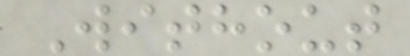Without
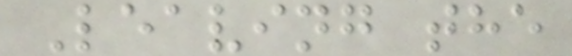Leaving the
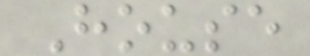House
